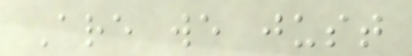Are we just
